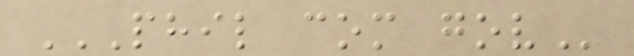PHIL COM GOV
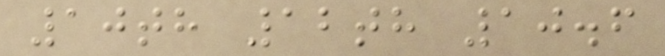10th 12th 10.6
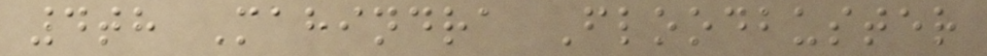4th Mahindra Floodbuster
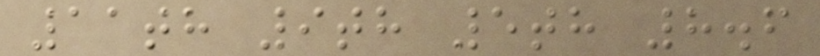11th 9th 5th 8.6
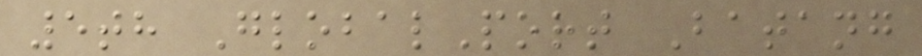5th GlobalPort Batang
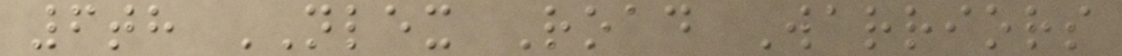6th NLEX Road Warriors
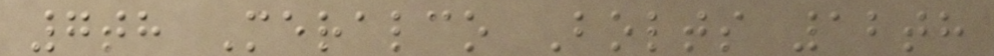7th Meralco Bolts 12th
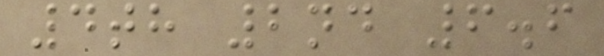4th 2nd 6.6
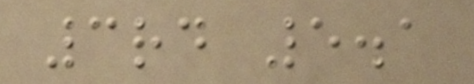3rd 5.1
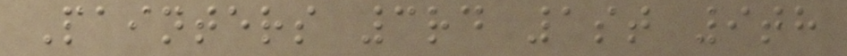Painters 3rd 1st 9th
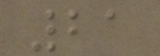21
